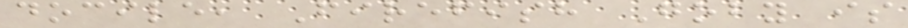docile, Firefish Goby is
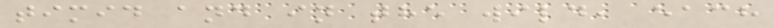timid and in the wild, each
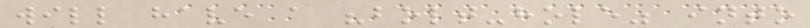will have a "bolt-hole" into
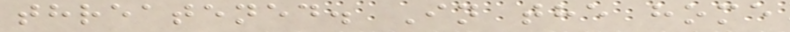threatened. In the home
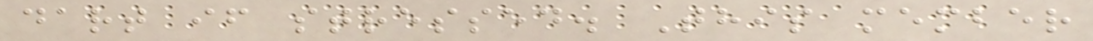dart if stressed. This member
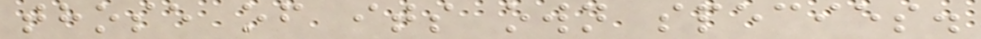those of its own species.
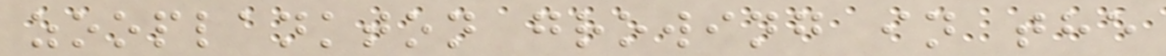zooplankton growing in the
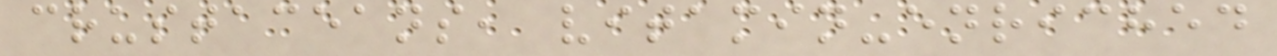crustaceans, vitamin-enriched
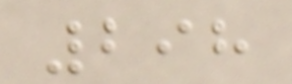298
